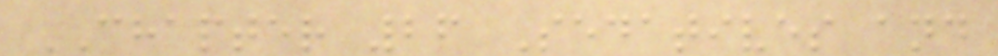CHAPTER 26 Sedatives and
